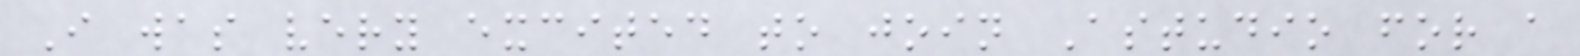I was very excited to join Astudio for a
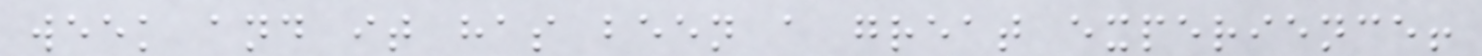week and it has been a great experience!
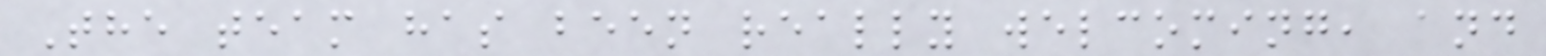The team has been really welcoming, and
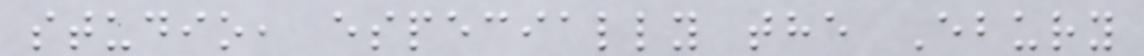studio, especially the Ebury
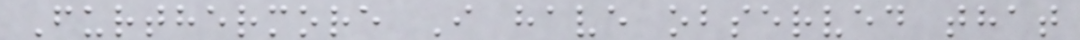Furthermore I have observed that
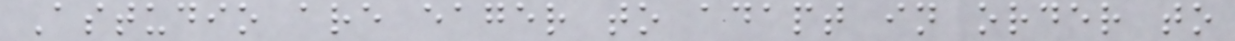Astudio are eager to adapt in order to
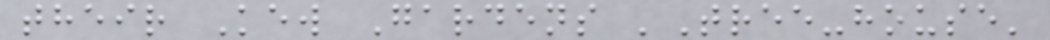their Kew Gardens 'Tree-house'
